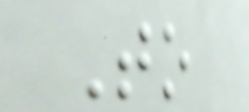To
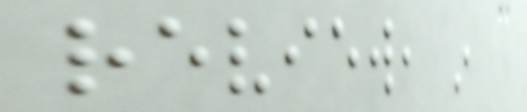review, in
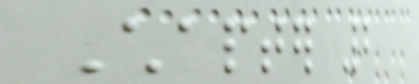Chapter 2
